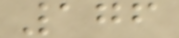176
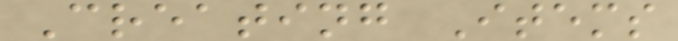Creating Items
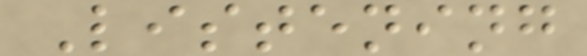Listening
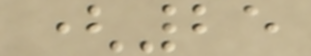(25
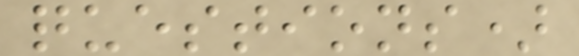questions)
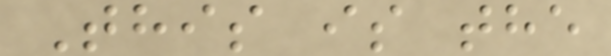This is the
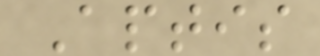Aptis
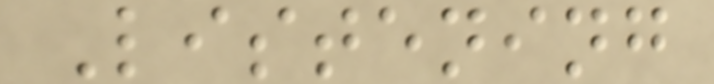Listening
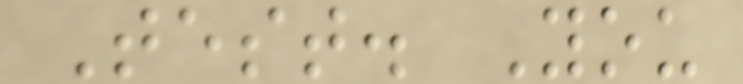Test. You
